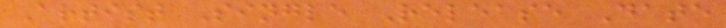Artist Single Release Date
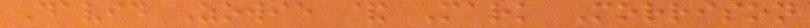David Zowie & Mark Morrison
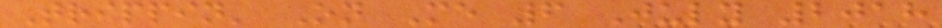Trippin' On Me 6 July 2018
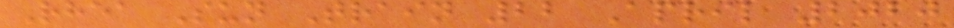Rhea Sun Train 22 April 2020
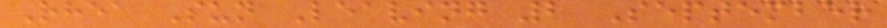Rhea Sun Leaving 2 September
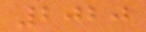2020
